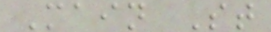Main St
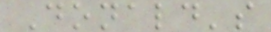Donald's
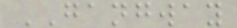GANGWAY
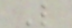L
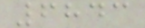6843
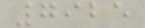7925
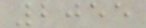2055
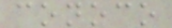conoco
